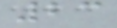23
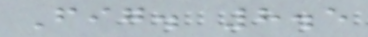Fig. 8.5
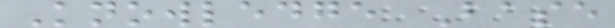Knowledge Base
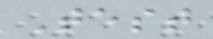Test
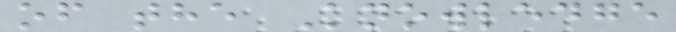of the Knowledge
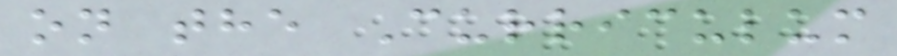on the Curriculum
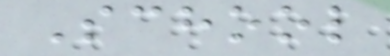School
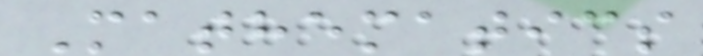Mathematics
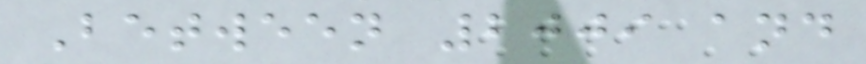Between 2009 and
